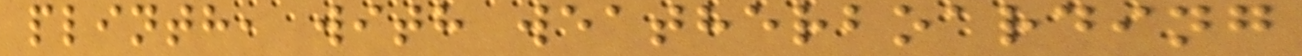plinth, with weatherboarding
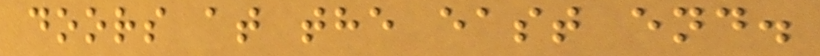doors at the east end.
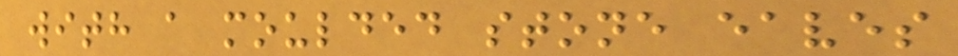with a moulded stone eaves
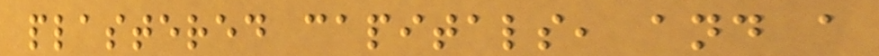plastered capitals, and a
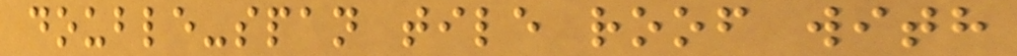double-span tile roof with
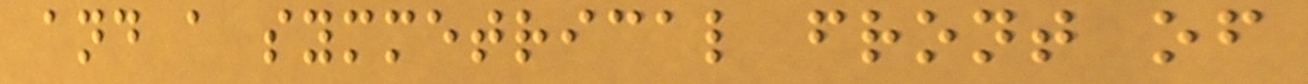and a symmetrical front of
